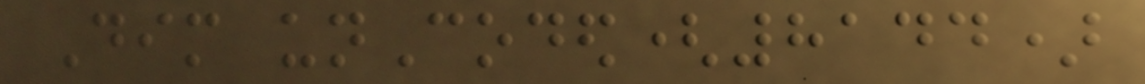Dim unCoded(8144)
